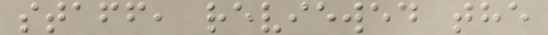staff, reviewed the
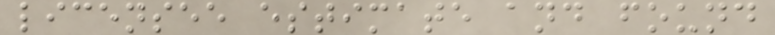licensee estimate and found
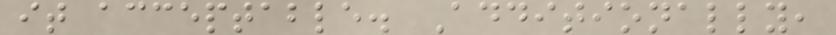it acceptable. Additionally,
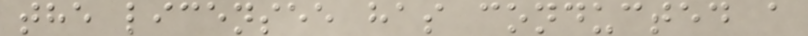the licensee has conducted a
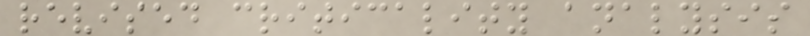revised criticality analysis
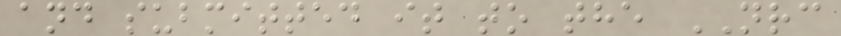and submitted it to the NRC
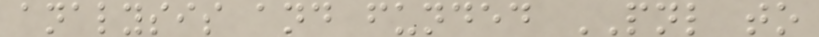analysis and funded PNL to
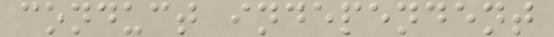conduct independent
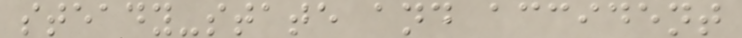steady-state and accident
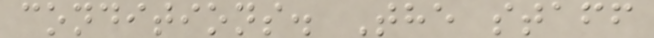conditions. The staff
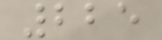225
